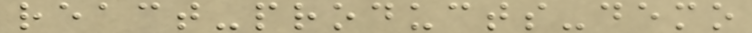react-products-demo
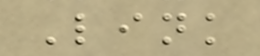Link
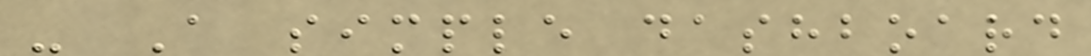- A simple dashboard
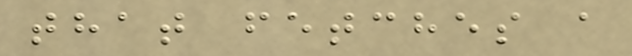that fetches a
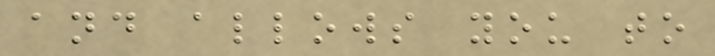and allows you to
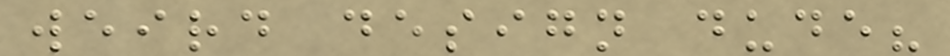weird design dude?
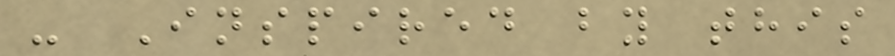- Inspired by this
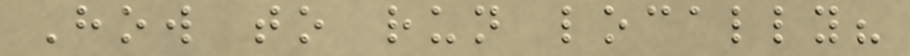How to run locally?
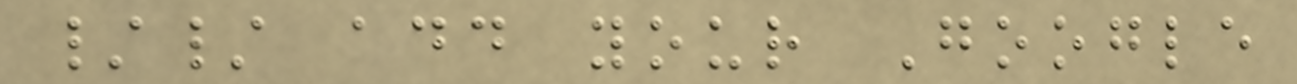// add your Google
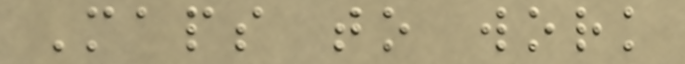Maps to work
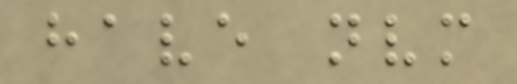have nvm
